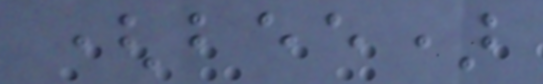(bee)
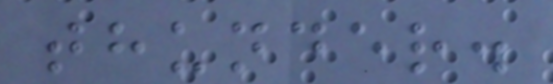thunder.
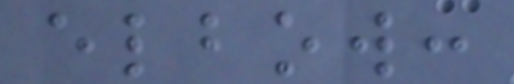elbow:
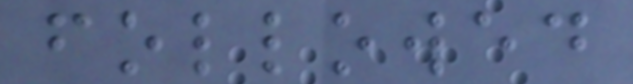followed
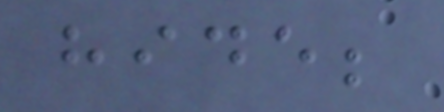hide;
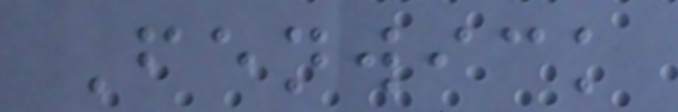Fenwick
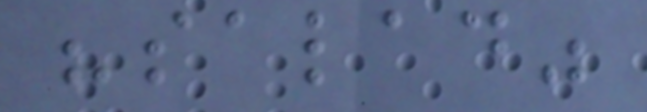"salad"
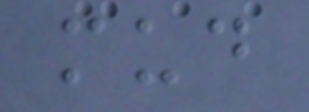mud
